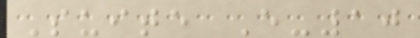Suite E-10
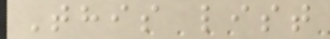This list
